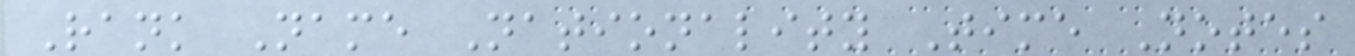Rank Name Nationality Time Notes
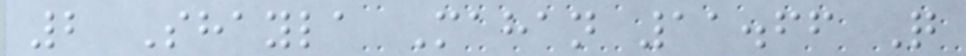2 Shayla Mahan 11.66 Q
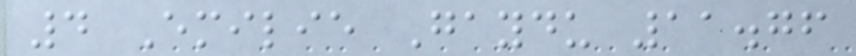4 Emilie Gaydu 11.76
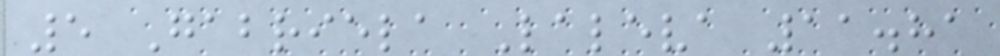5 Gabriela Laleva 11.81
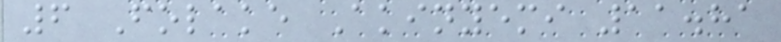6 Folake Akinyemi 11.81
